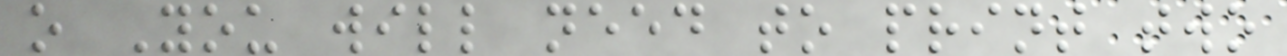o You will need to print two
